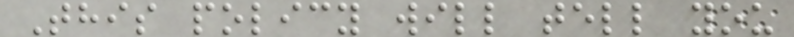This policy will tell you
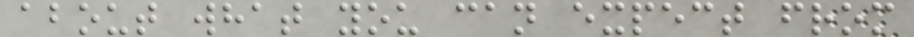about what you can expect from
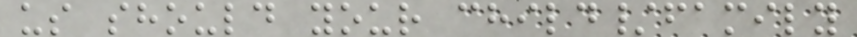us should your child/family
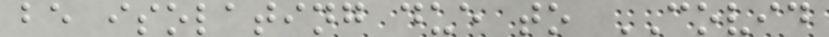be isolating due to COVID
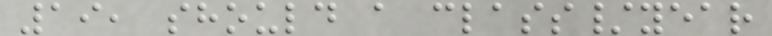19, should a class/year
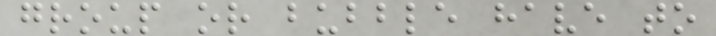group or bubble have to
